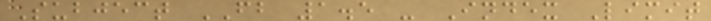Subject FB 1.5 - Index Limit
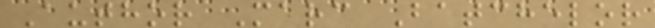Author Marc Batchelor
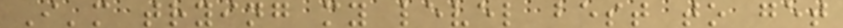I'm trying my level best to get
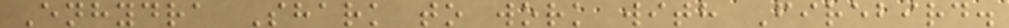Enhydra Shark to work with Firebird.
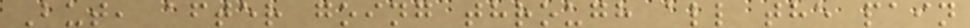But, after going through all the pain
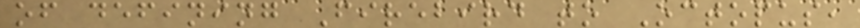of defining Firebird to Octopus,
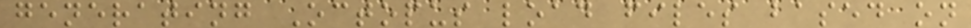generating Octopus load files based on
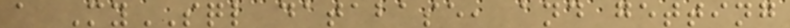a MySQL database, and getting
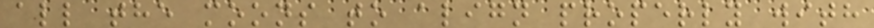all the moons to align properly with
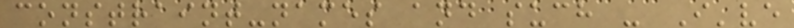constraint-names and such - I've
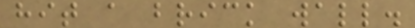hit a brick wall.
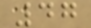47
